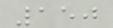150
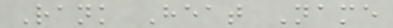Rank Heat Name
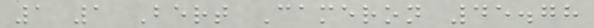1 1 Bert Cameron 45.78
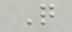Q
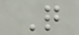Q
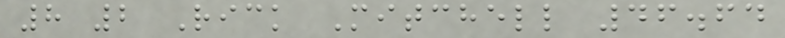8 2 Rick Mitchell 46.64
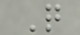Q
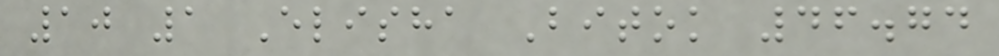10 1 Elisha Bitok 46.74
